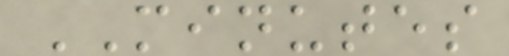MINUTES
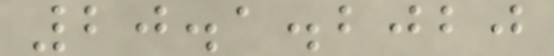20.1.2020
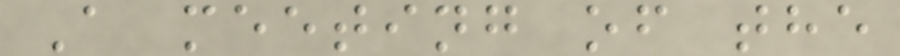A meeting of the
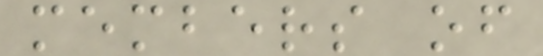members of
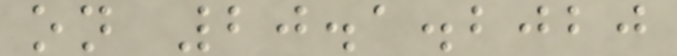on 20.1.2020
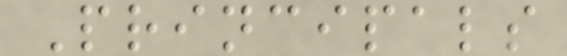Principals
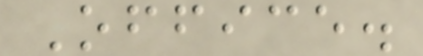Office.
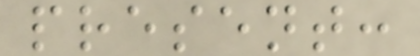present:
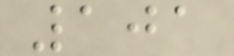101
